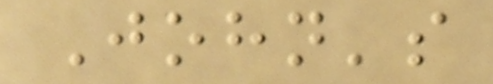John's
